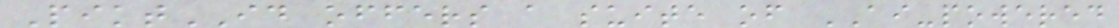PiktID offers a suite of AI-powered
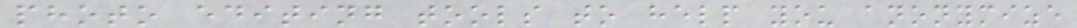photo editing tools to help you anonymize
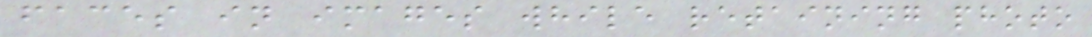faces in images while retaining photo
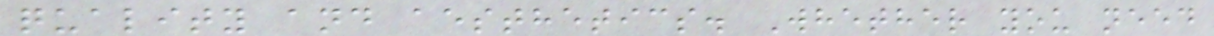quality and aesthetics. Whether you need
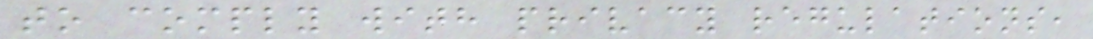to comply with privacy regulations,
